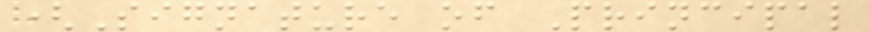(Signature of Principal
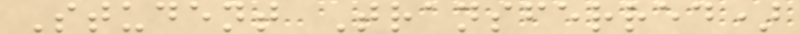Student Transferred)
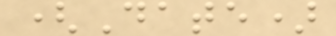(Date)
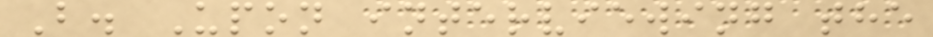B. Upon interviewing the
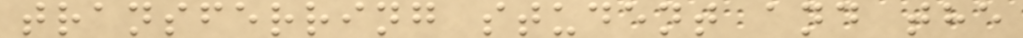transferring student and the
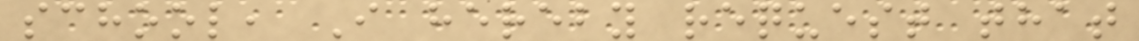school, I hereby request that
